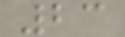23
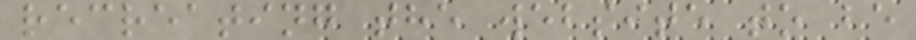recreating the website to be
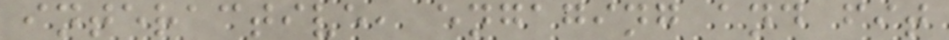interactive, engaging and fit
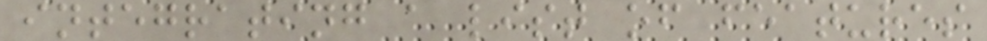integrating a list of features
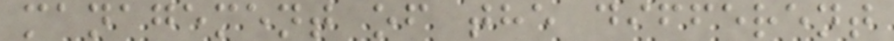management of the different
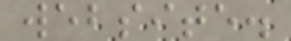website.
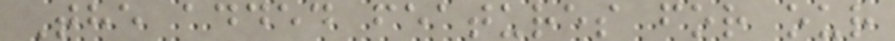The added features for our
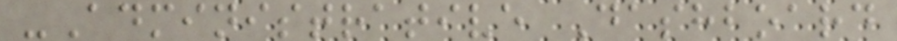-Administrative Dashboard
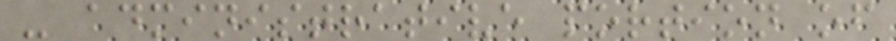- administrative portion of
